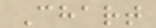Chart
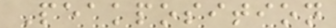Peakposition
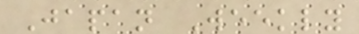Japan Weekly
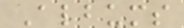Albums
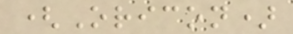(Oricon)
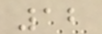12
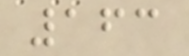163
